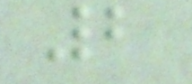2
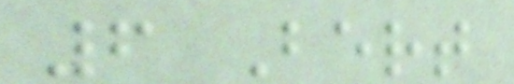6 Bert
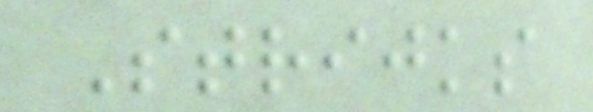Strijks
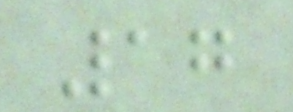17
